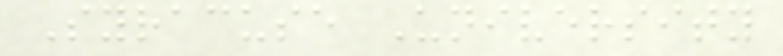Syracuse University
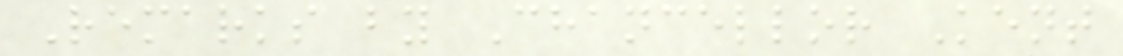Remarks by Chancellor Kent
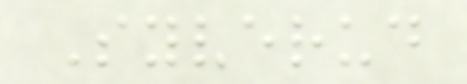Syverud
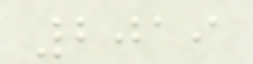2019
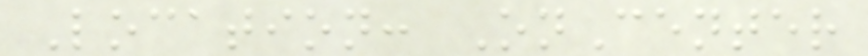Location: OnCenter
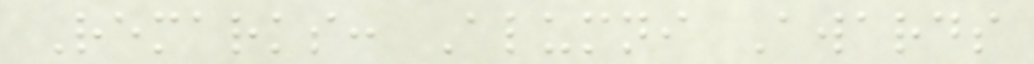Remarks: Alumni Awards
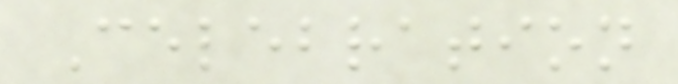Celebration
